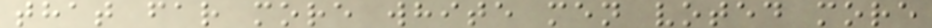that far more white men voted more
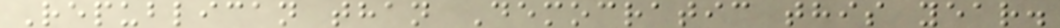Republican than Democratic this year.
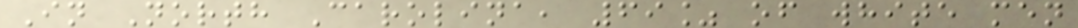In North Carolina, 69% of white men
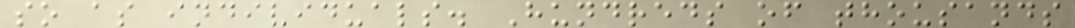so as individuals. Hundreds of thousands
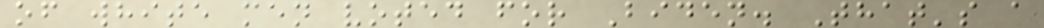of white men voted for Biden. That's a
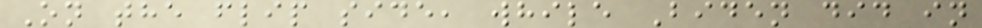On the flip side, while Biden did in
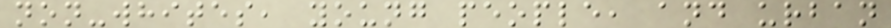non-whites, young people, and urban
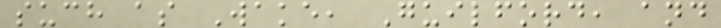such as Wake, Guilford, and
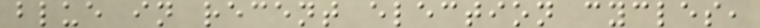blue in recent election cycles,
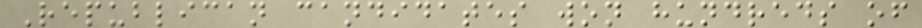Republican candidates won hundreds of
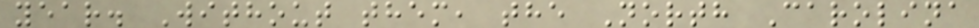year. Without them, the North Carolina
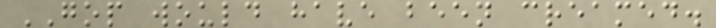GOP would have been creamed.
